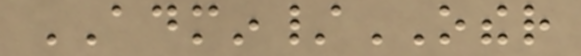ADMIN/OTHER
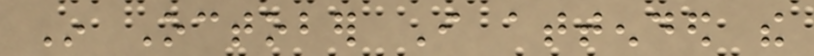In October I attended the
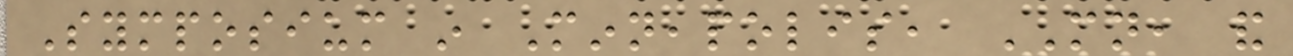Symposium in Minneapolis, MN, and
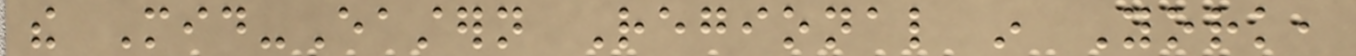the Mid-Eastern Regional in York,
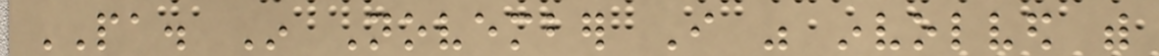PA. In November I was involved with
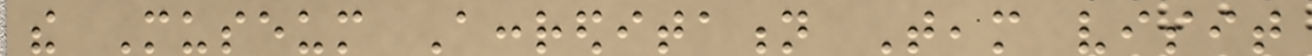the Museum Accreditation Team visit
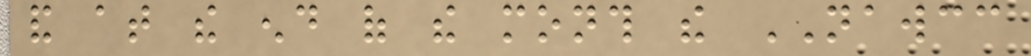and at the end of the month the NAWCC
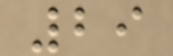29
